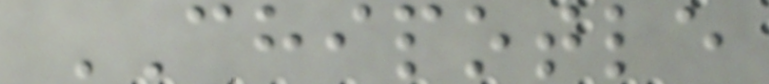CHIPOTLE
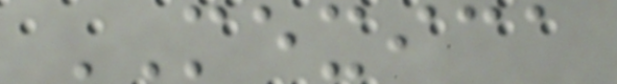MEXICA
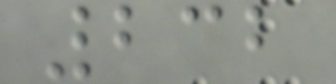232
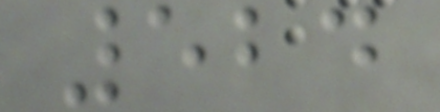524
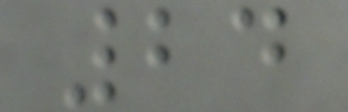24
